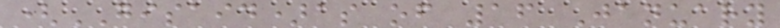(GISAID)as of 16 January
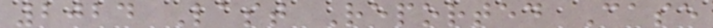2024 Last Reported Case
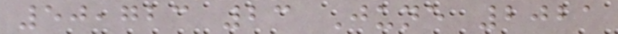50,723 23 June 2021
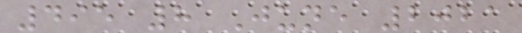495 8 June 2021
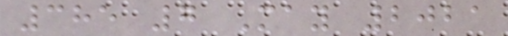385 7 May 2021
